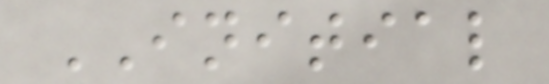INITIAL
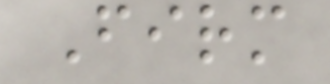Firm
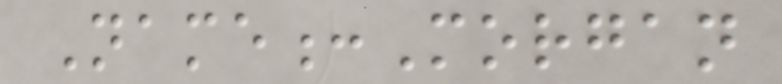Name:Morgan
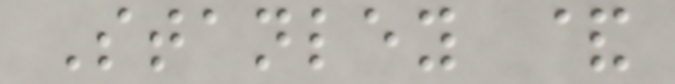Stanley &
